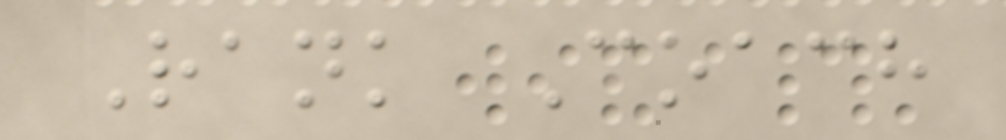Rank Coach
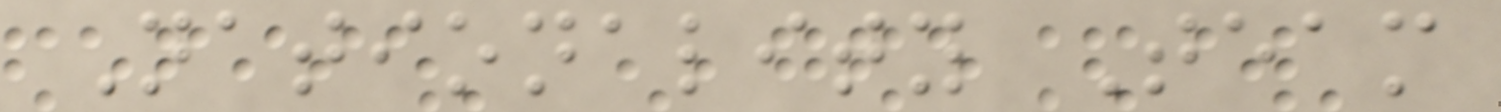Nationality Team
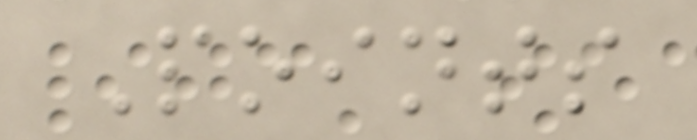Points
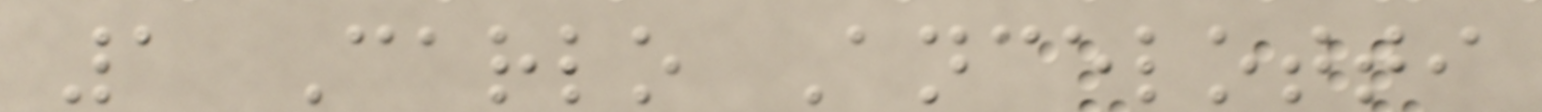1 Carlo Ancelotti
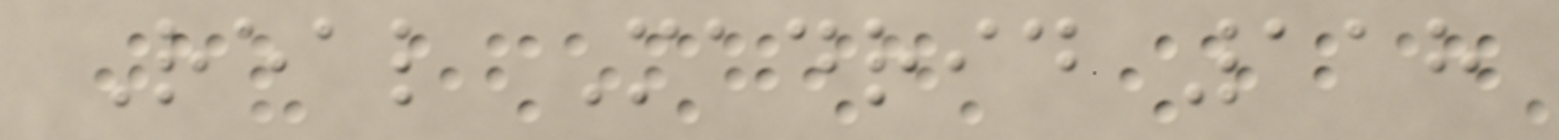Real Madrid 118
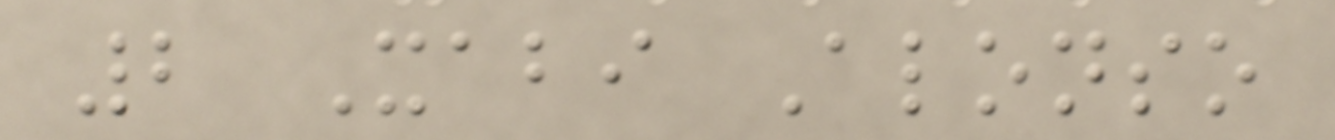2 Xabi Alonso
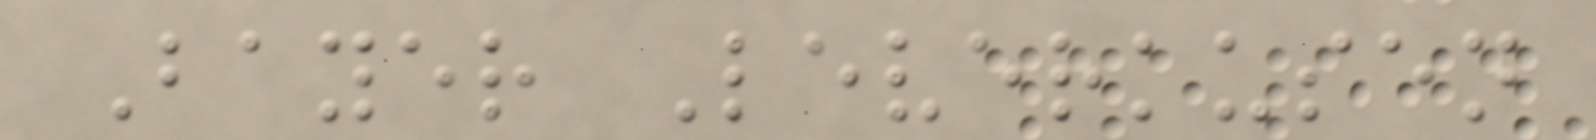Bayer Leverkusen
